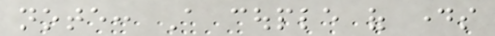note: A couple of days
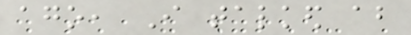ago, I talked about
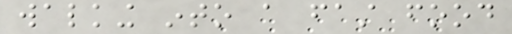walking into a fast food
